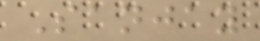Sanjay
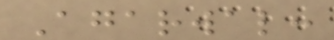Agarwal:
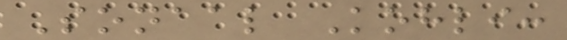Sonaal Kohli:
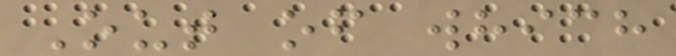Out of which
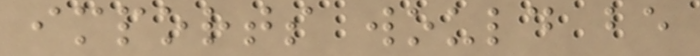imports would be
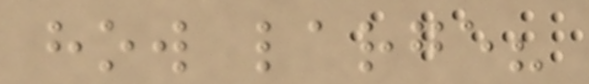how large?
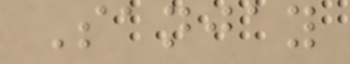Sanjay
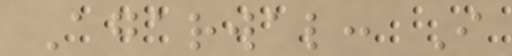Agarwal: I
